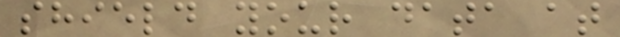shield your data at
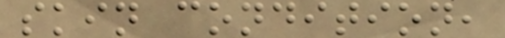skin condition,
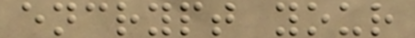encrypt your
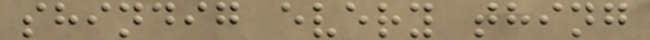shindig every thing
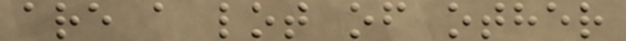are a lot of other
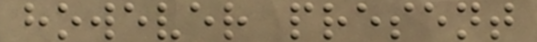however present
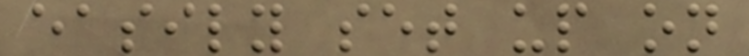easily set up on
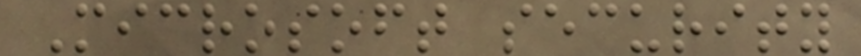Microsoft security
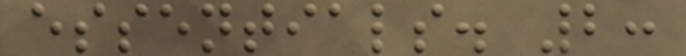essentials. 2:
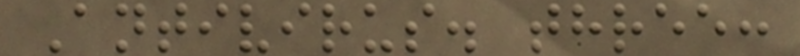Antivirus. three:
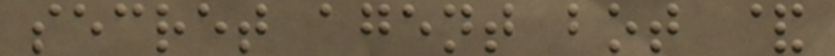secret agent bot &
